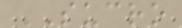SUCRO
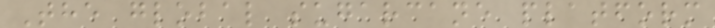The global sugarcane platform
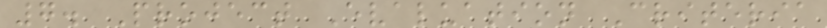7. Project Evaluation Criteria
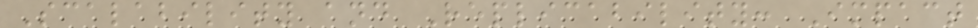Scalability and Replicability: Impact
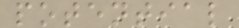potential
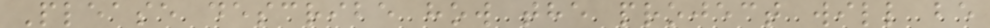Please describe how the project will be
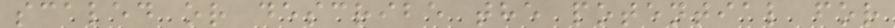scaled or describe the potential for
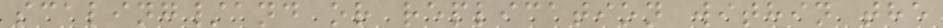scaling/and or replication within the
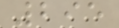295
